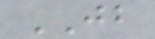JB
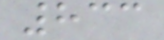833
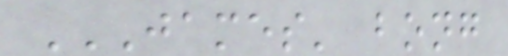JAMES' BONG
